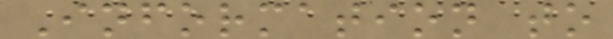Information to
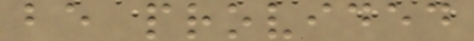be provided
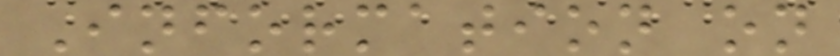Information on
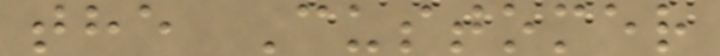the Customer
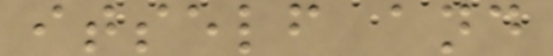itself and
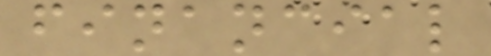financial
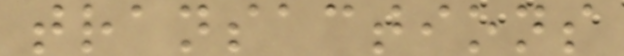transactions
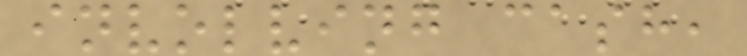involving cash,
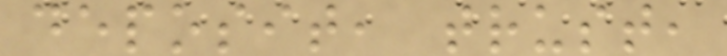deposit, trust,
